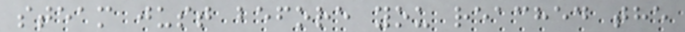steam just before you reached the
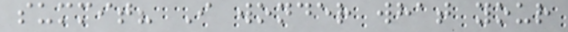summit? I wonder what your
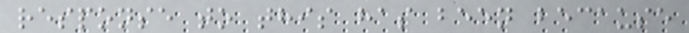response to this has been because
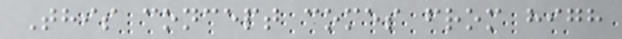This concept comes from high
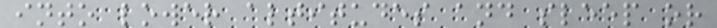into lower altitudes and sleep or
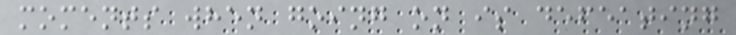moments when going on is defeating
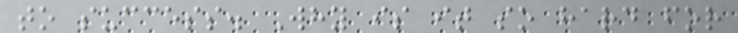to success. Why is it so hard for
